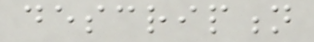description
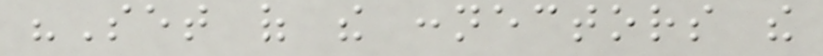"Set of the connectors the
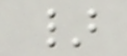}
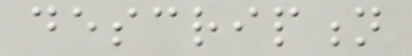description
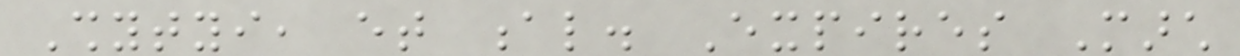Shytyi, et al. Expires March
